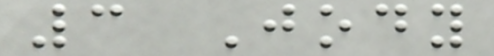3 Jody
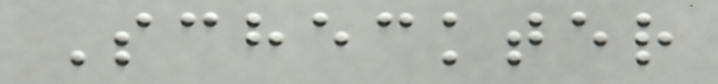Scheckter
